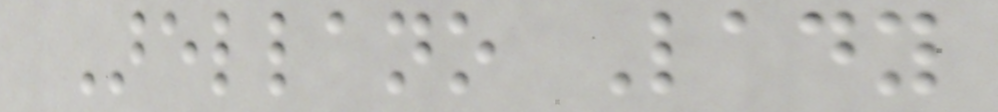Arellano Lady
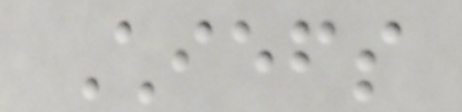Chiefs
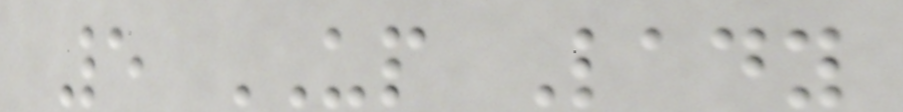5 UP Lady
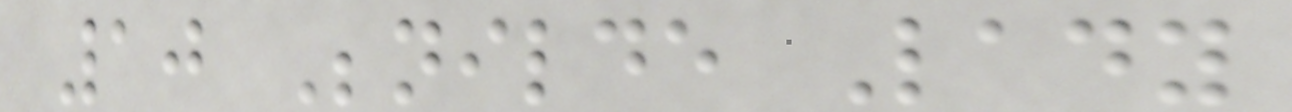10 Benilde Lady
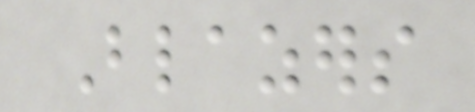Blazers
